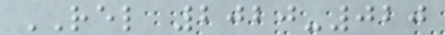REL 2020-020
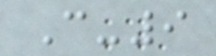C-9
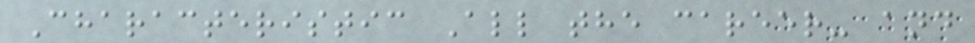Characteristic All the career- and
